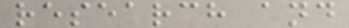research and
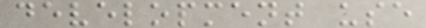development use
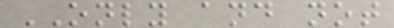ONLY and not
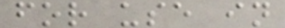for use in
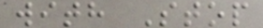with Stop
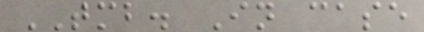TMB. In case
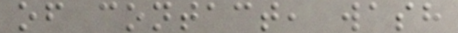of contact, wash
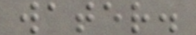water.
